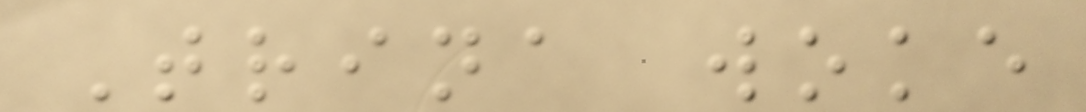Trina woke
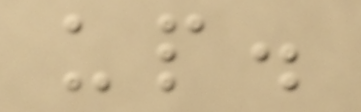up.
